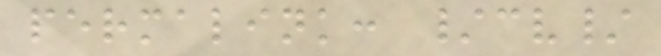permalink: /cv/
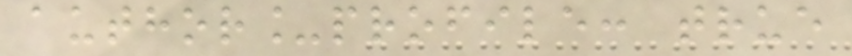author_profile: true
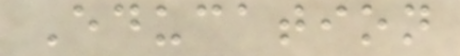Education
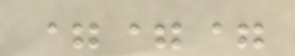===
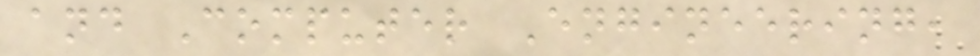and Computer Engineering,
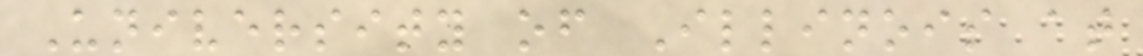University of Illinois at
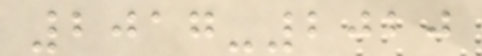2017-2020
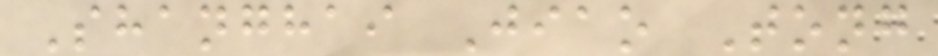Shanghai Jiao Tong
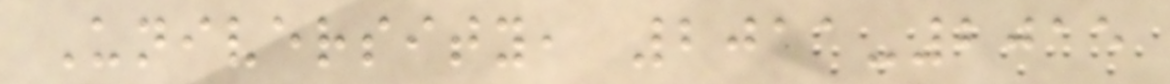University, 2011-2015
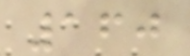160
